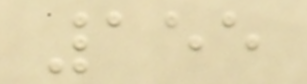155
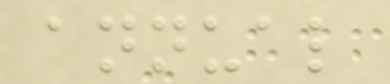annual
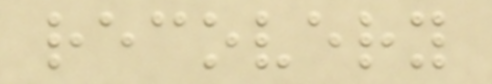recovery
